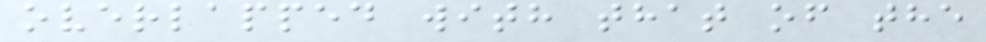overlapped with that of the
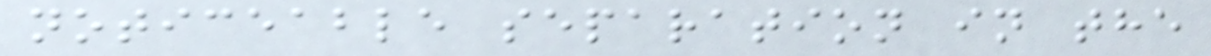noticeable separation in the
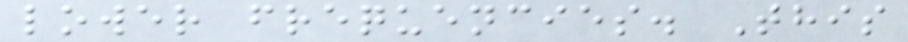lower frequencies. This
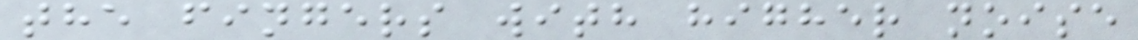the fingers with higher noise
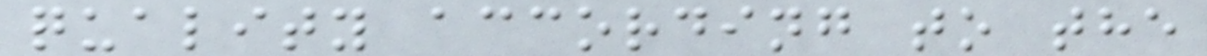quality according to the
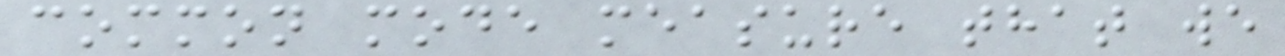common mode measure that we
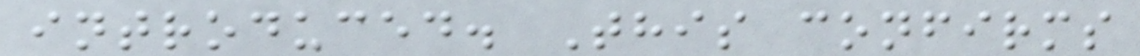introduced. This confirms
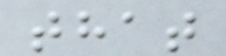that
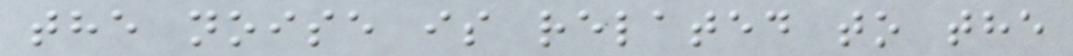the noise is related to the
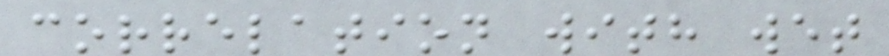correlation with wet
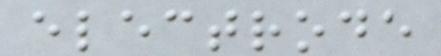electrode
